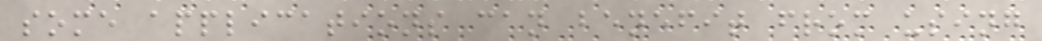some applications can benefit from using
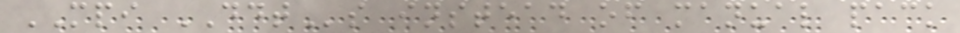MPI DDTs instead of manual pack
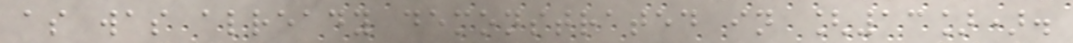as was already demonstrated in [13]).
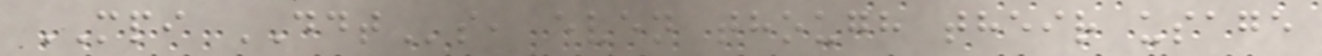MPI DDTs, even though their usage
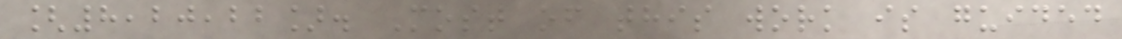[8,20,22]. Most of this work is guided
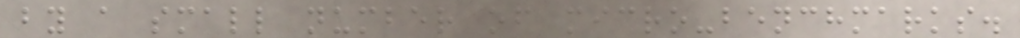by a small number of micro-benchmarks.
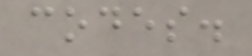codes.
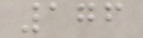176
